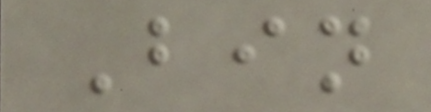Bin
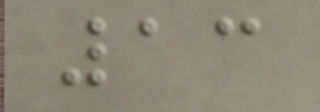13
